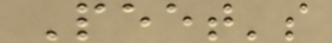Peet's
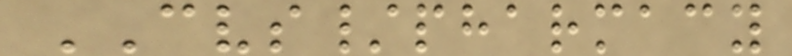CVS/pharmacy
